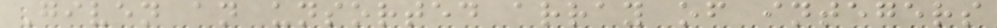Given an unsorted array of integers
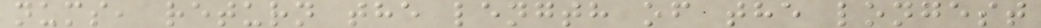nums, return the length of the longest
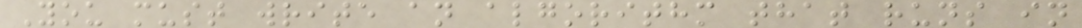You must write an algorithm that runs in
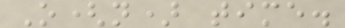O(n) time.
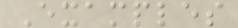Examples
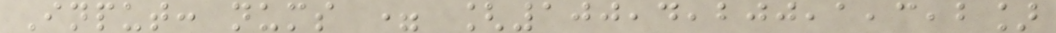Input: nums = [100,4,200,1,3,2]
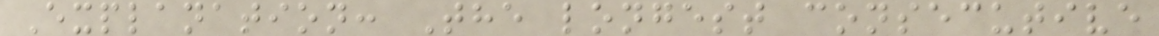Explanation: The longest consecutive
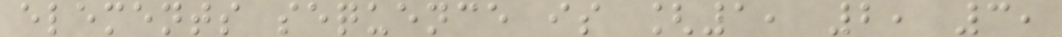elements sequence is [1, 2, 3,
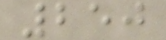250
